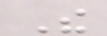The
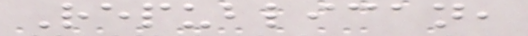Republican,
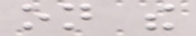on the
